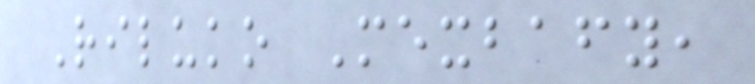Riluko Mexbafy,
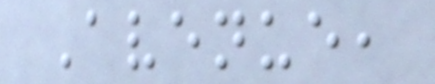Avenue,
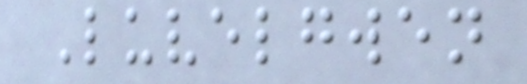Luvelgwen
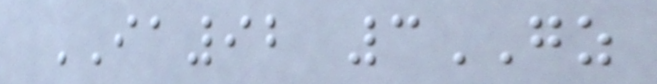IA92 3GZ
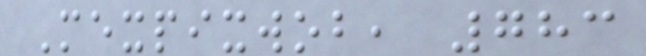Mexpixwob, 783
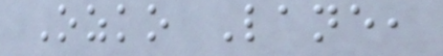Ozko Lane,
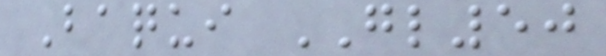Baqui GL50
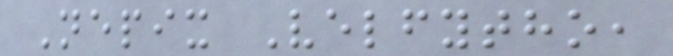Nepix Velfytho,
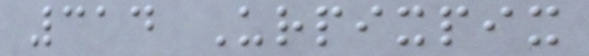314 Urpixpix
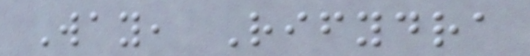Way, Rifydra
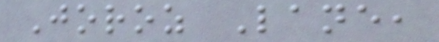Joroz Lane,
